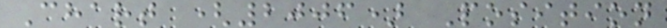Chart (2006) Position
